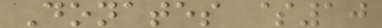Donates $10
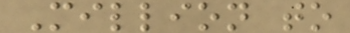Million to
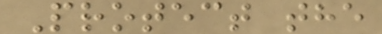Protect the
